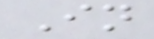In
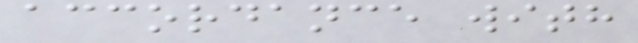accordance with
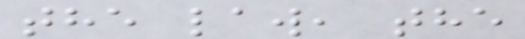the law, the
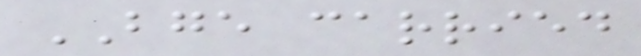BGE carried
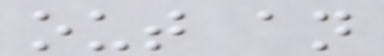out an
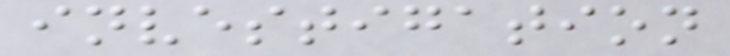investigation
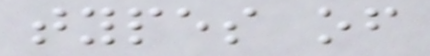types of
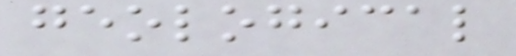geological
